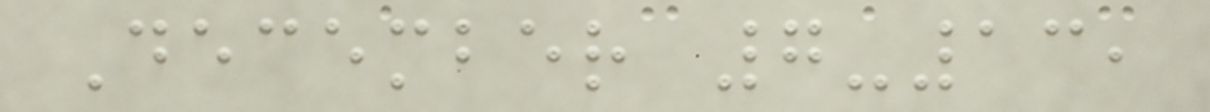December 7-13,
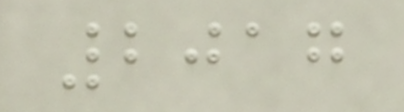2017
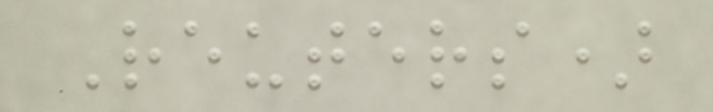Reuters)
